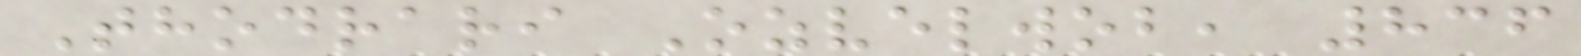Thodrari Ozvelwob, 836
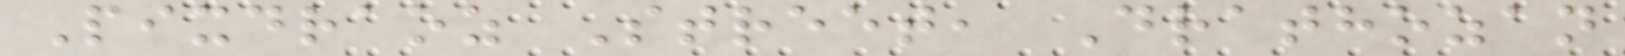Pixdraoz Street, Drathozan
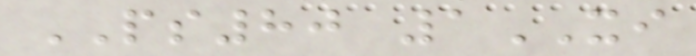PS80 1XI
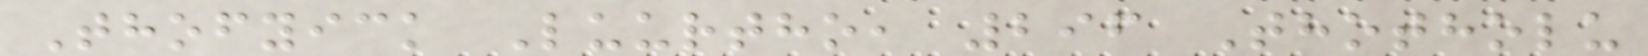Thofyick Luurtho, 296 Thotholu
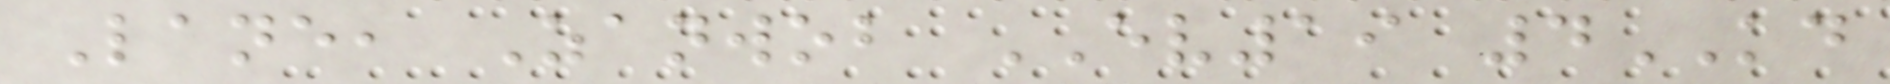Lane, Zanwob EV19 4KD
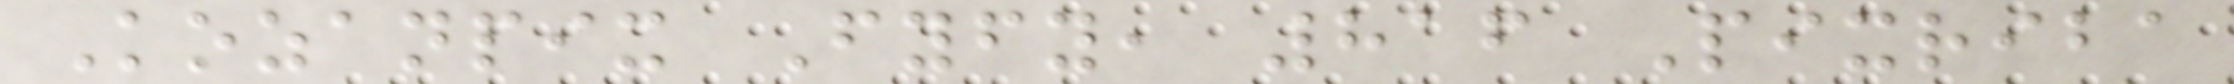Kozanpix Fyfy, 816 Pixriba
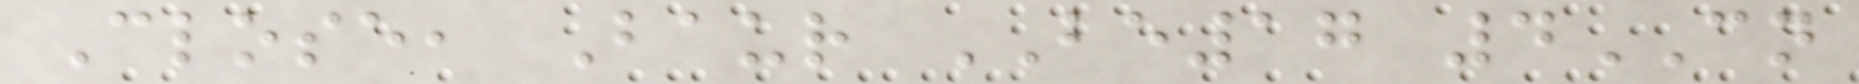Close, Baur BE17 4CN
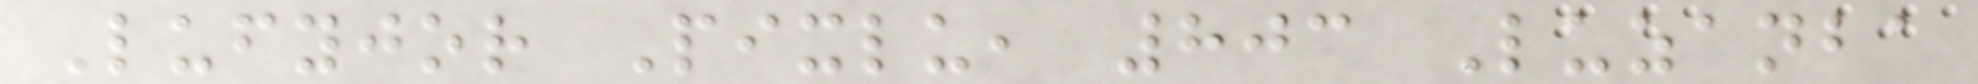Lufyjor Pixlu, 803 Luzanba
